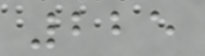225
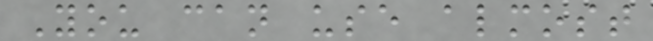You can use almost
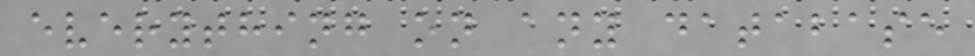everything on any database
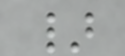}
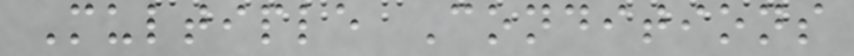Multiple Conditions
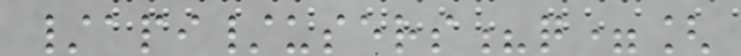/api/users?q=[
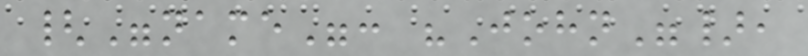{"name": "John"},
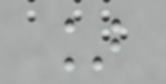]
